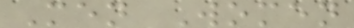Men Women
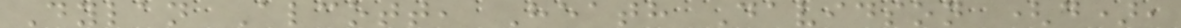Dylan Alcott, Heath Davidson (d),
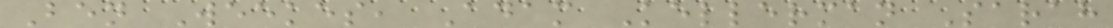Ben Weekes, Adam Kellerman Sarah
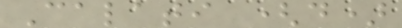Calati (d)
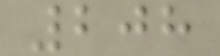208
